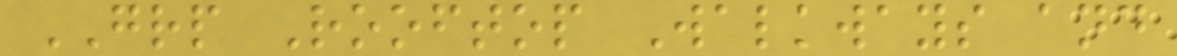GRP Rooftop Walkways and
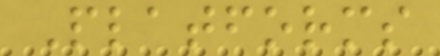Platforms
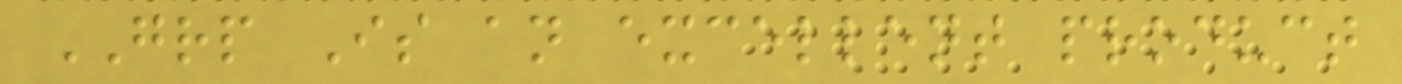GRP Is an excellent product
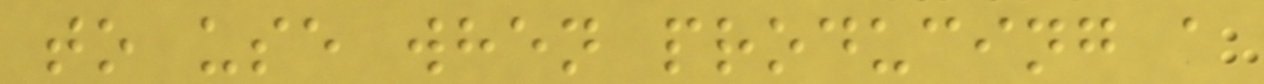to use when producing a
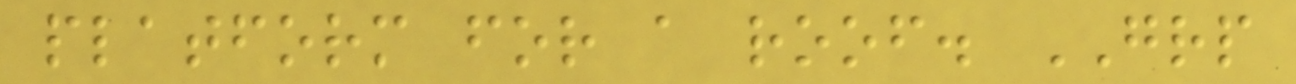platform for a roof. GRP
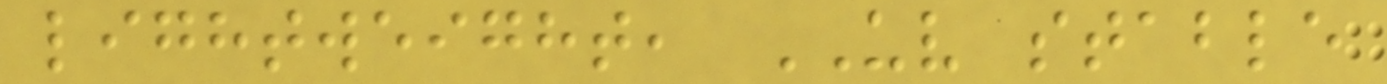lightweight, UV stable
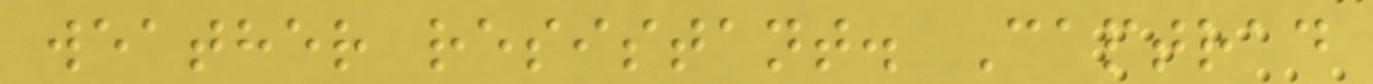weather resistant. Captrad
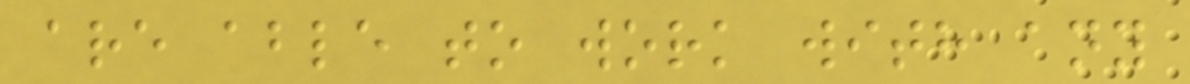are able to work with any
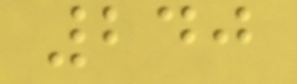240
